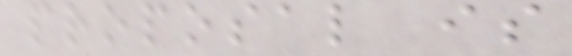proposal is
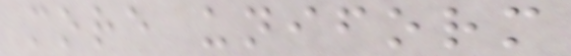more uniform
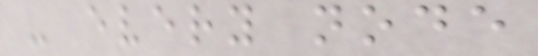- every node
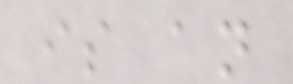is an
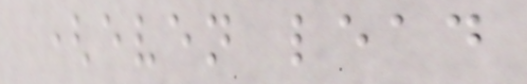(even lead
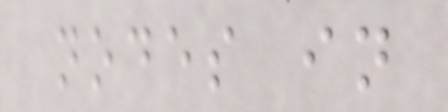nodes in
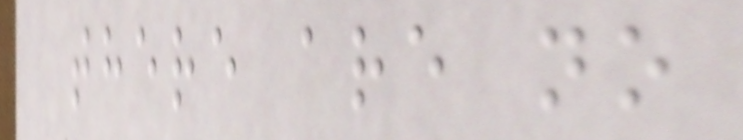there are no
